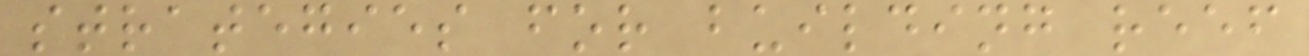strategies for building reef
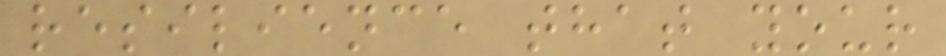resilience that your
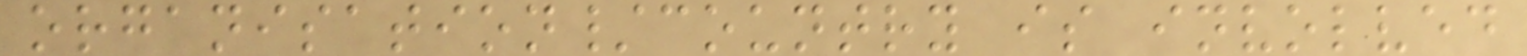organisation/country is involved
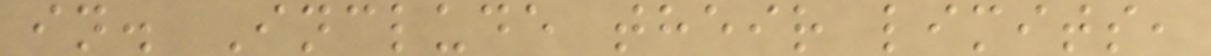in. Include their limits,
